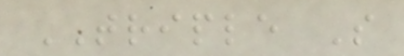TRIPLE S
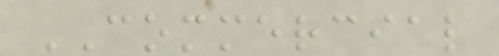COMMERCIAL
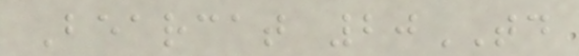Bearcat 20TD
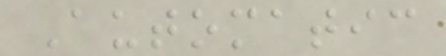Automatic
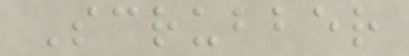Scrubber
